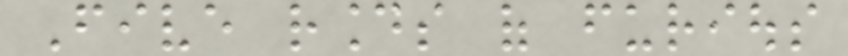Five rounds of furious
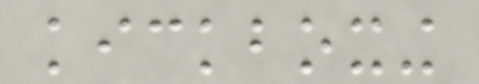kickboxing
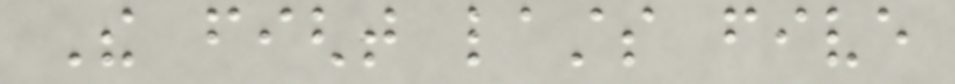The fight lasts five
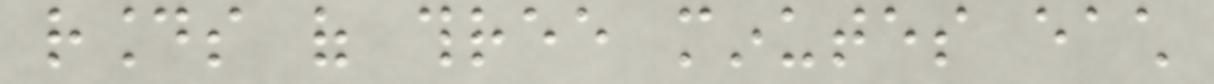rounds of three minutes each
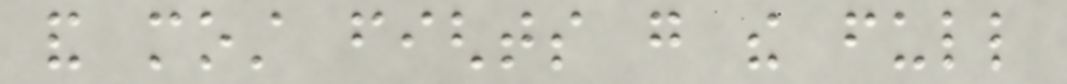and most fights go the full
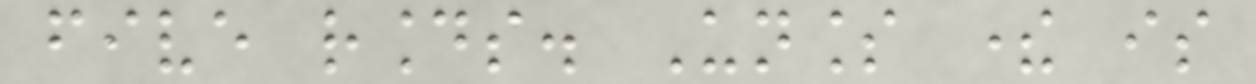five rounds. Unless there is
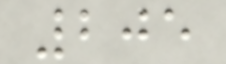205
